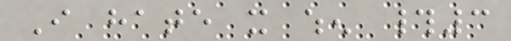I hate it when #3
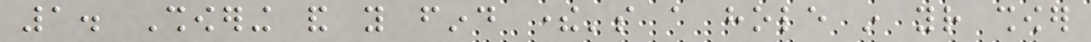1. Showering and you find there's a hole in your shower
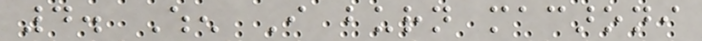4. When I burn macaroni
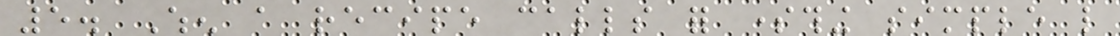5. When a recipe calls for something simple like
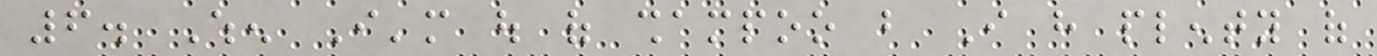6. When I'm out of shampoo but I have plenty of
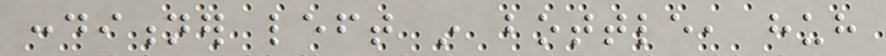conditioner left in bottle, huh
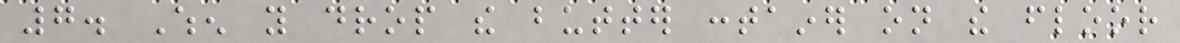7. When you drop the butter container on the floor
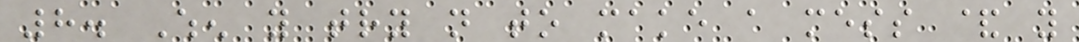8. When you try not to make a mess & you
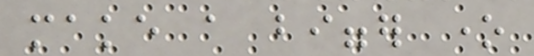make a bigger one
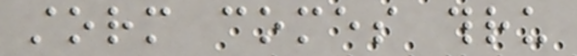storm comes thru
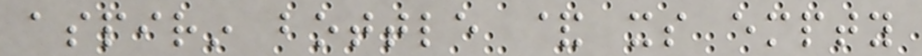aspirin bottle & its empty
